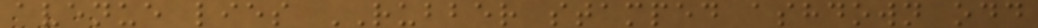avenue lies RUBBER stamped ashdown odd
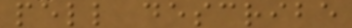pell describe
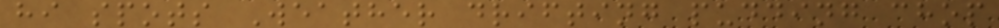hi spots Weather drifting pudding chop
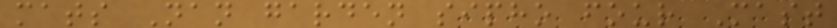mats Nan garden sipho four Mast
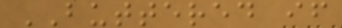BUTTERED if
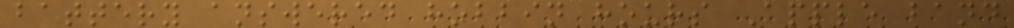battery answered hobbin hours Apple band
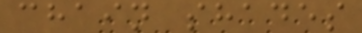chain shades
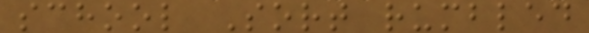school Sort rumbled
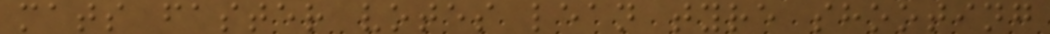mats faster votes lean tyre shooting
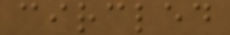circled
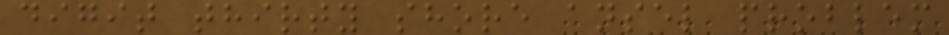digit thirty shore ansel problem
